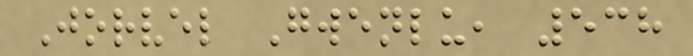Jorvel Gwenlu, 538
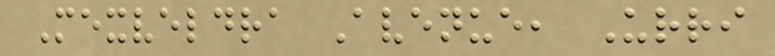Mexveldra Avenue, Urri
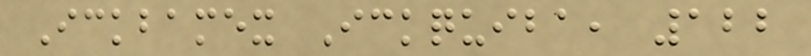Ickbamex Ickquiba, 122
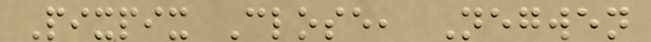Pixpix Close, Negwen
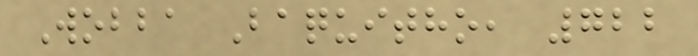Wobba Baquitho, 722
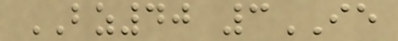BZ40 3IE
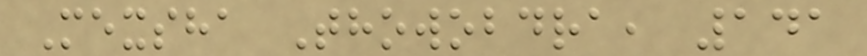Mexsha Thowobdra, 141
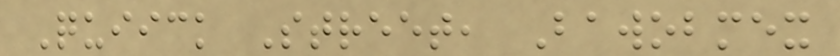Quiick Street, Bawobmex
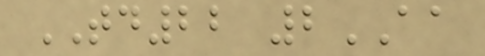TD22 2AA
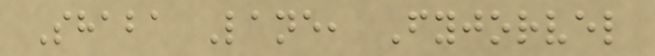Shaba Lane, Fyjorvel
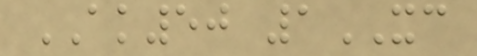AK50 1XC
